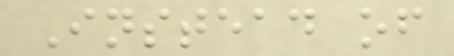Instead of
